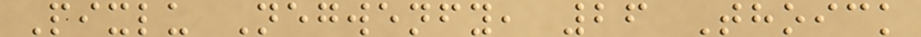Pixlu Negwenfy, 26 Thoick
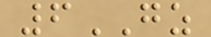6GZ
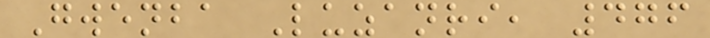Gwenba Luzanri, 476
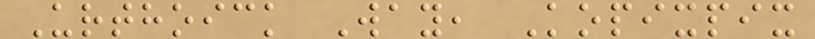Urthoick Way, Kopixpix
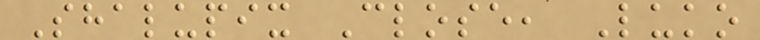Shalupix Close, Luko
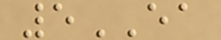5EA
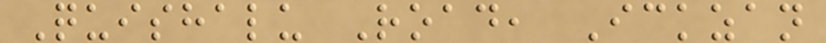Quishalu Road, Ickzan
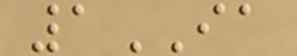1IA
